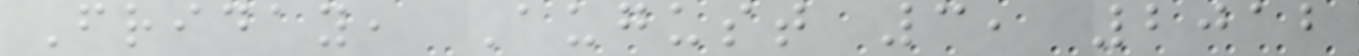Friday, August 3, 2012
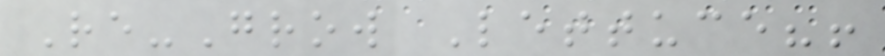Re-Grow Lettuce?!
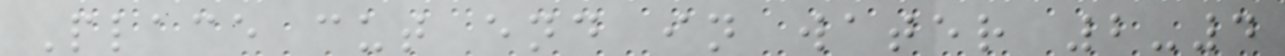Place cut end in water 2-4
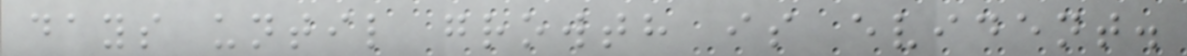days until growth is evident.
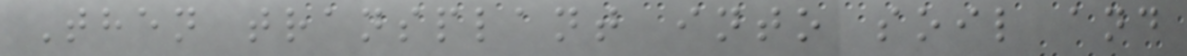Then transplant into soil and
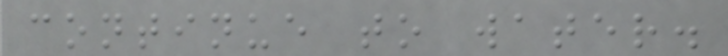continue to water.
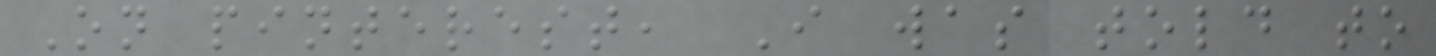On pinterest, I was told to
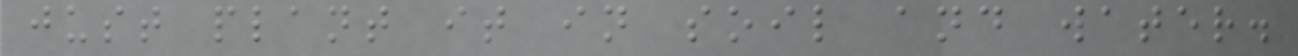just plant it in soil and water.
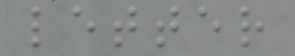letter
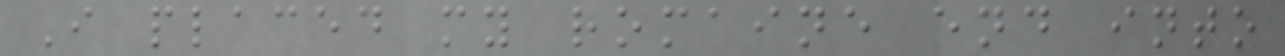I placed my romaine end into
